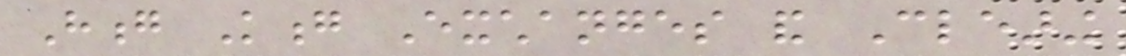Hong Kong Exchanges and Clearing
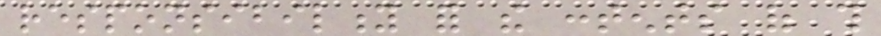responsibility for the contents of this
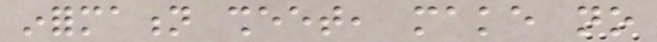information sheet, make no
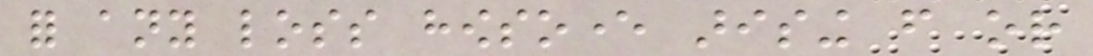for any loss howsoever arising from or
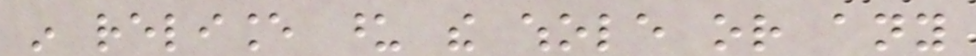in reliance upon the whole or any
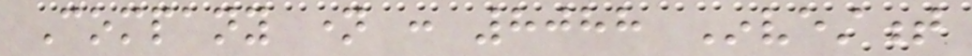Company name : 8088 Investment
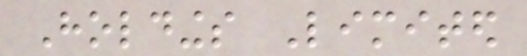Holdings Limited
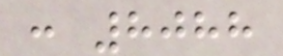: 8088
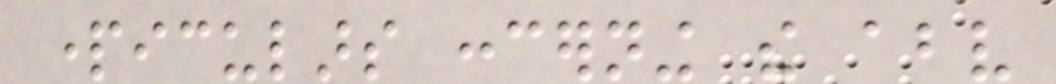particulars concerning the above
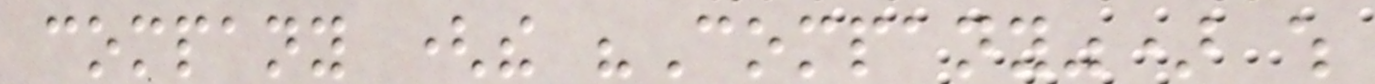company (the "Company") which
